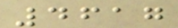4617
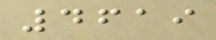4619
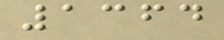1364
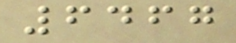6467
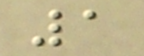1
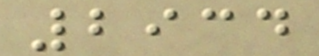2934
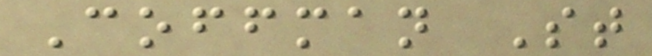Coffman St
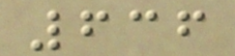636
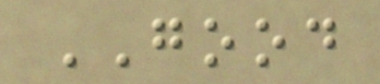GOOD
